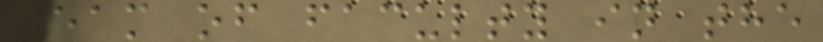team of faculty in the
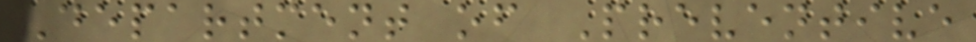Department of Preventive
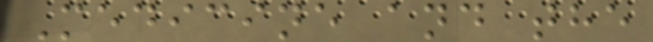Medicine and the
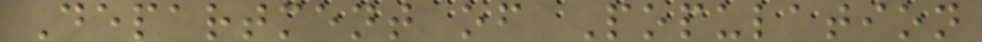Department of Population
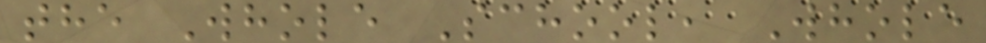the Whole School, Whole
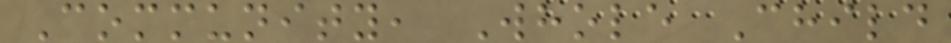Community, Whole Child
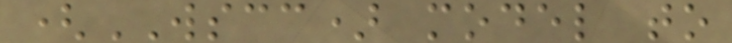(WSCC) model to
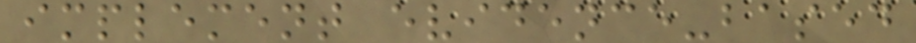implement evidence-based
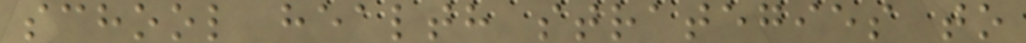school health strategies to
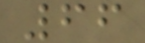66
